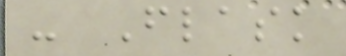- Flask
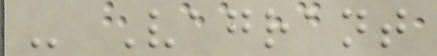- Vagrant
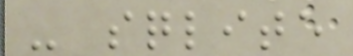- sqlite
